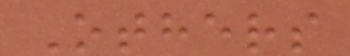Others
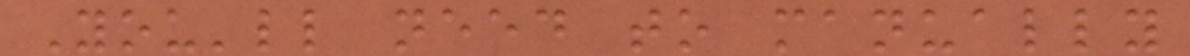You'll need to manually
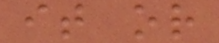it or
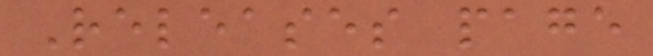Releases page
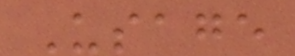Usage
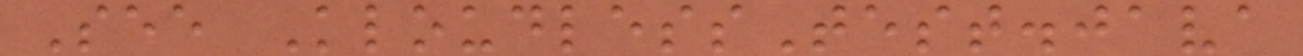See KloudlessTest.java
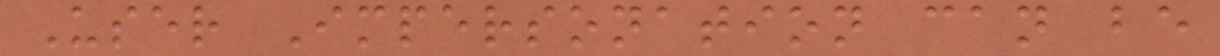User Impersonation can be
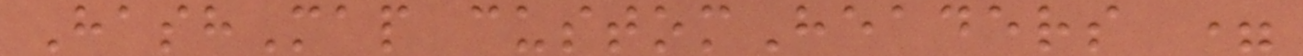HashMap customHeaders =
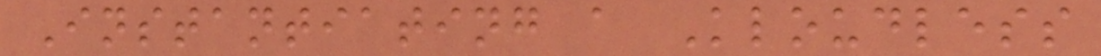Instantiating a Kloudless
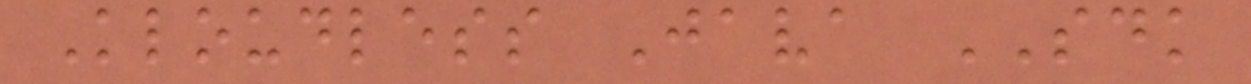Kloudless Java SDK
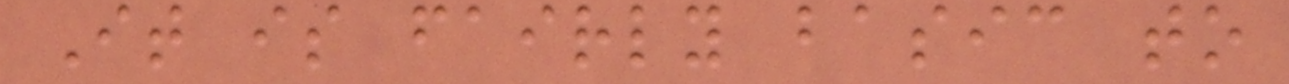It is fairly basic to
